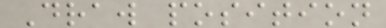Draw position
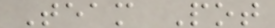Team Pot
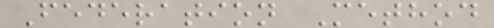Federation Method
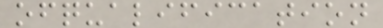ofqualification
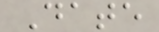Date
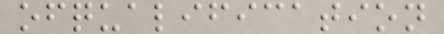ofqualification
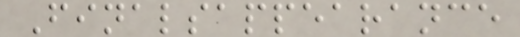Finalsappearance
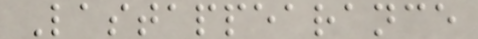Lastappearance
